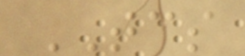TCS
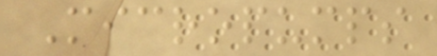Micropumps
